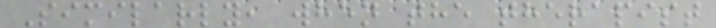Similarly, when the therapist
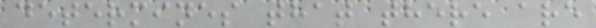determines that there are
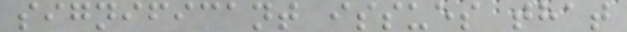significant issues that
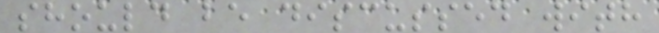should be discussed with
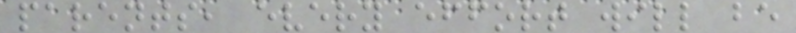parents, every effort will be
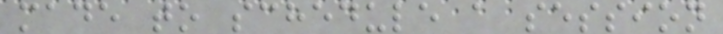made to schedule a session
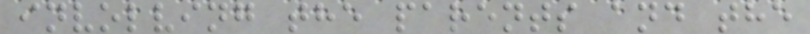involving the parents and the
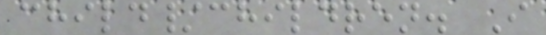child/children. I
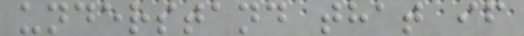understand that if
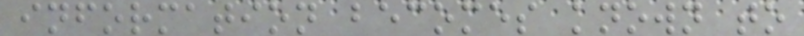information becomes known to
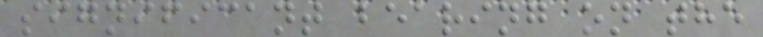significant bearing on the
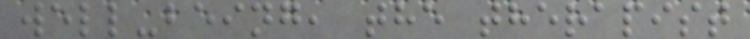well-being, the therapist
